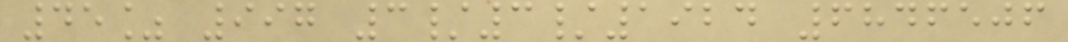45% 997 3/3/1924 6846506
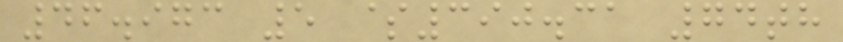46.973 5 $390.31 74th
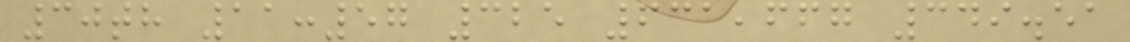30th 11:57 325 631,667 349.51
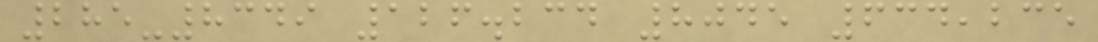285-8349 126.234 8045 634,235
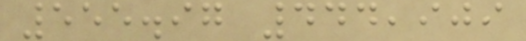555.97 444,909
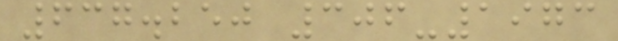637.250 306-1973
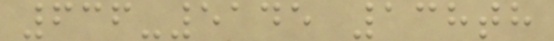636-5145 138th
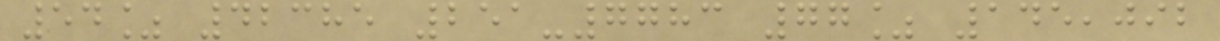54% 42385 251-7783 77% 145,092
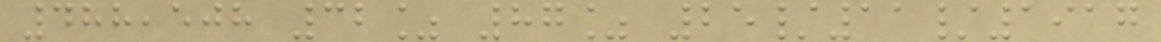488,508 32% 87% 25/11/1917
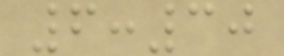6:30
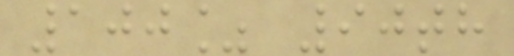100% 90th
